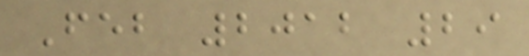Feb 2012 29
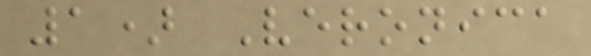1) Veronica
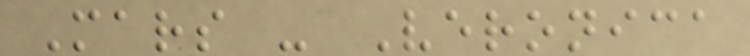Mars - Veronica
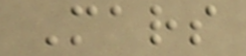Mars
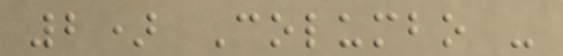2) Columbo -
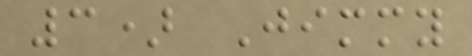3) Jimmy
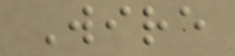Wire
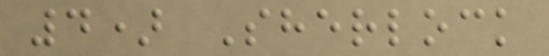4) Sherlock
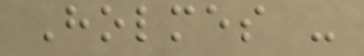Holmes -
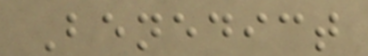Benedict
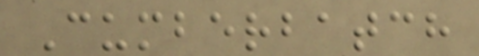Cumberbatch
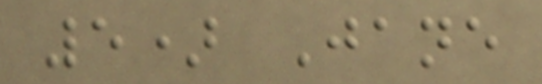5) Jane
